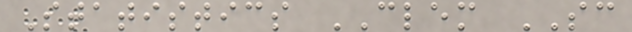Statistics CLEM SC
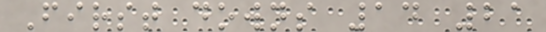First downs 14 21
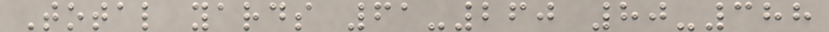Total yards 61-260 80-388
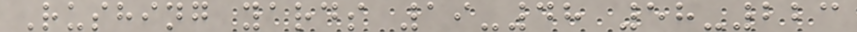Rushing yards 19-48 58-223
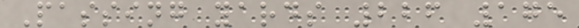Passing yards 226 175
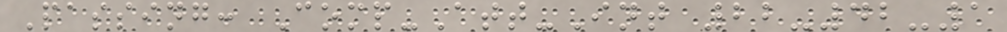Passing: Comp-Att-Int 22-42-1
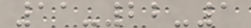11-22-1
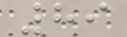89
